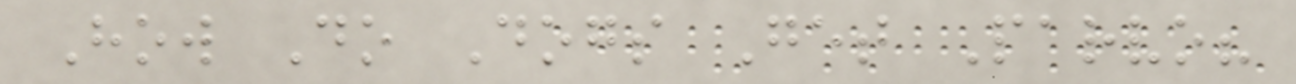How Do Dogs Get Parvo?
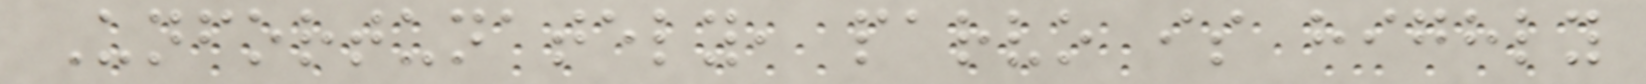Unfortunately, parvo is highly
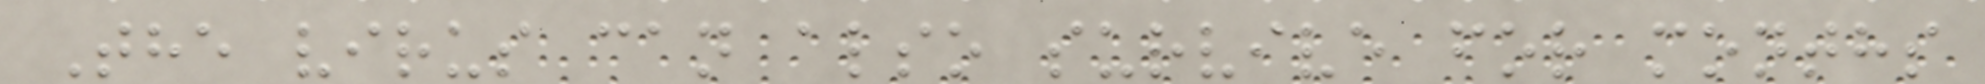The virus can also survive for months
